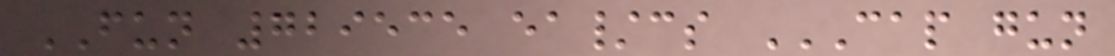FUN 729535 ea/cs CAP GUN
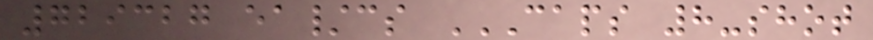729327 ea/cs CAPS 8-SHOT
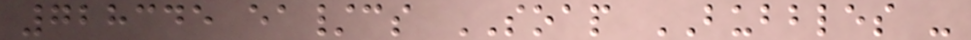728345 ea/cs SOAP BUBBLES -
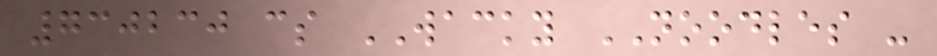730230 cs WACKY NOODLES -
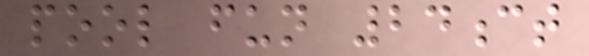pool fun 24ct
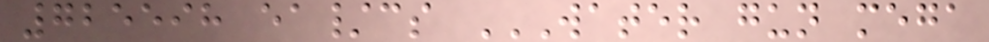725598 ea/cs WATER GUN MEGA
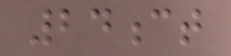24ct
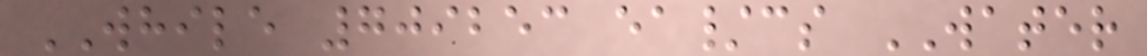WHILE 709253 ea/cs WATER
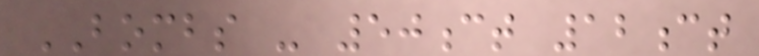BOMBS - 50ct 12ct
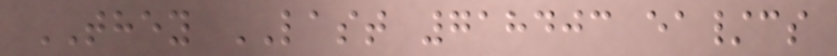THEY LAST 718403 ea/cs
